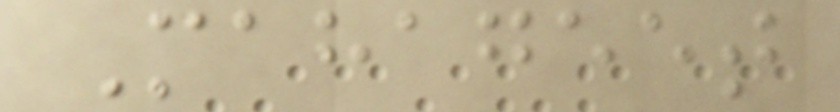Mahageet
